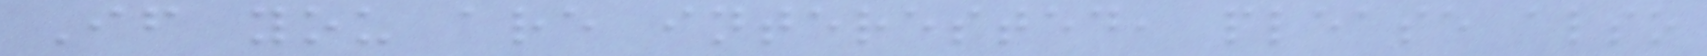If you are interested, please also
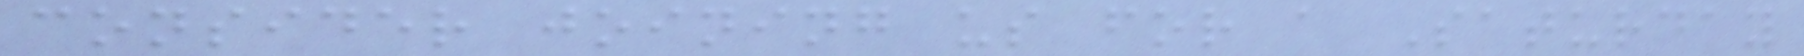consider joining us for a Saturday
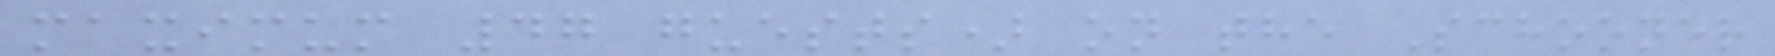maximum 47 guests) on the Schooner
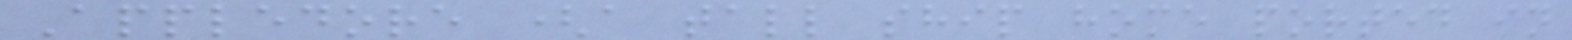Appledore (a tall ship home ported in
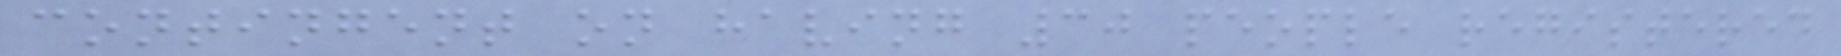contingent on having 30 people registered
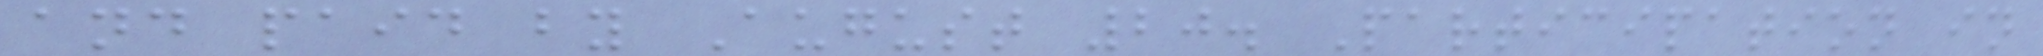and paid by August 20. Participation in
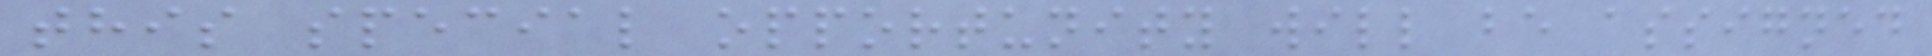this special opportunity will be assigned
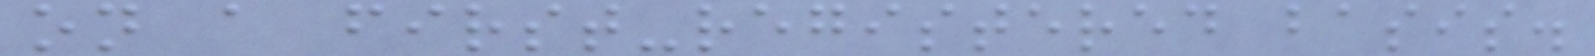on a first-registered basis.
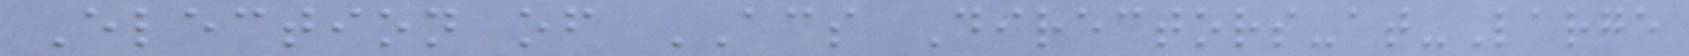Election of ACS Directors-at-Large
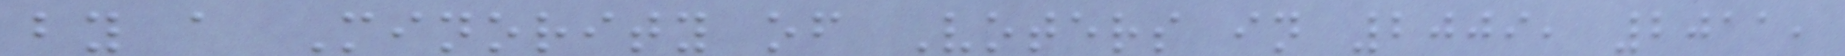by a Minority of Voters in 2009, 2011,
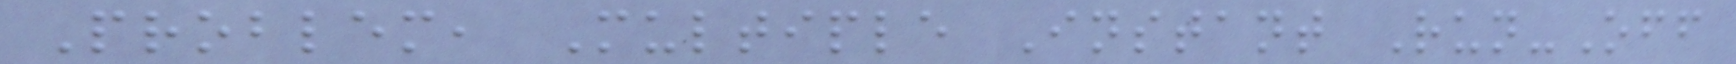Problem, Multiple Instant Run-Off
